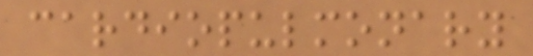cardiopulmonary
